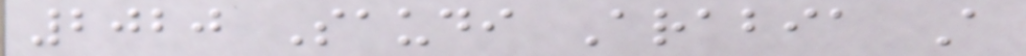2020 Saudi Arabia A
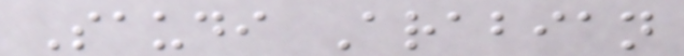Saudi Arabian
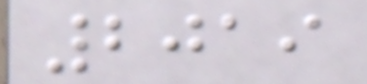2019
